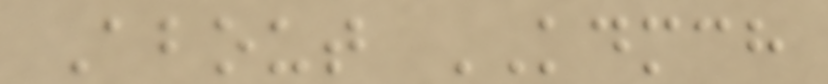About KDMCH
